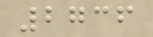2736
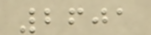2601
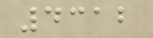4312
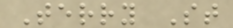Terry St
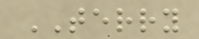TERRY
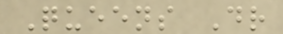Queens Dr
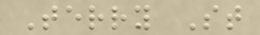Terry St
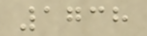1738
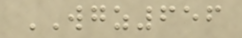WGZ656
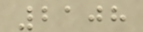2108
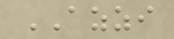AZZI
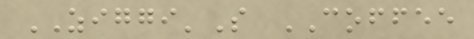ZIGGI'S COFFEE
